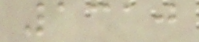1310
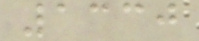1330
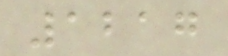1217
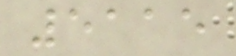5115
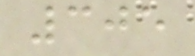305
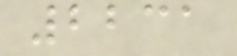2231
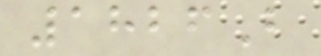1826B
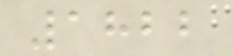1822
